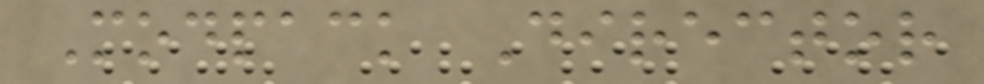Modpack Director
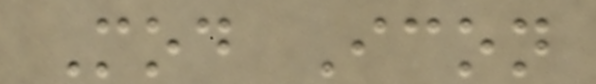Mod Icon
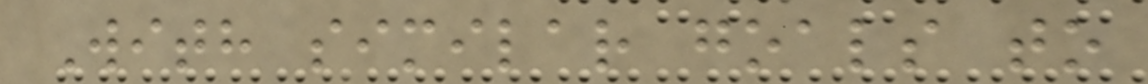With similar goals to
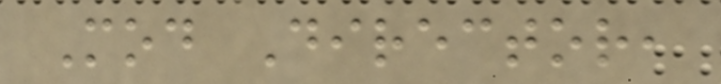Mod Director,
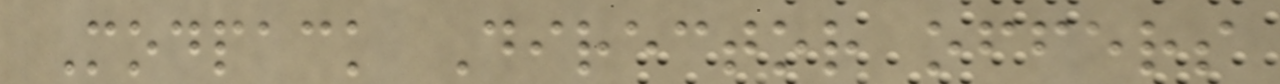Modpack Director offers
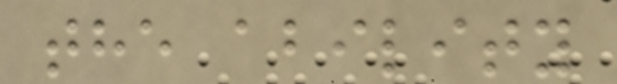the ability
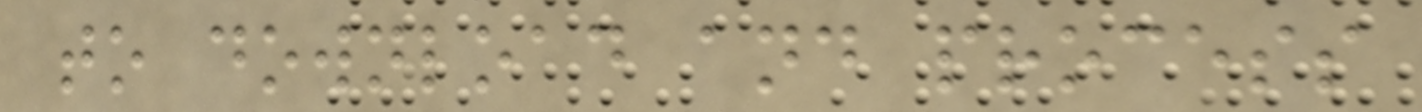to download and process
